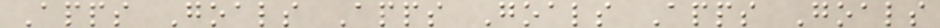Apps Goals Apps Goals Apps Goals
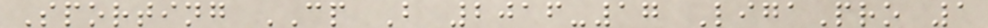Sporting CP B 2016-17 LigaPro 1
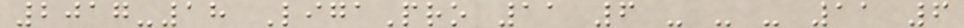2017-18 LigaPro 11 6 - - - 11 6
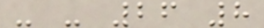- - 26 8
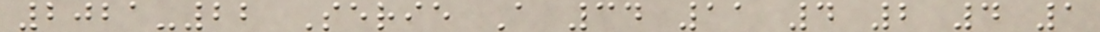2021-22 Serie A 34 11 4 2 4 1
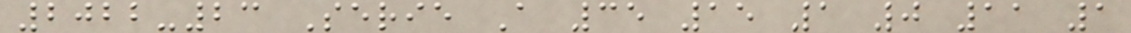2022-23 Serie A 35 15 1 0 11 1
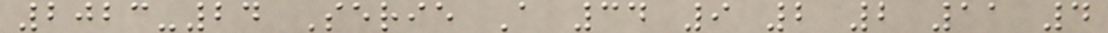2023-24 Serie A 34 9 2 2 11 4
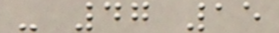- 47 15
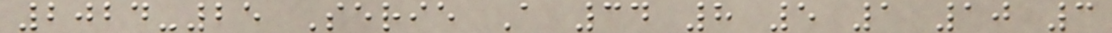2024-25 Serie A 34 8 5 1 10 3
